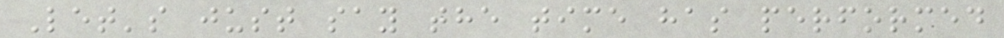Let's just say the time has performed
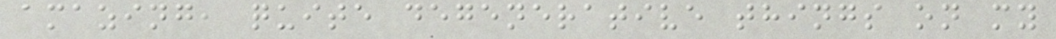amazing, quite degenerative things on my
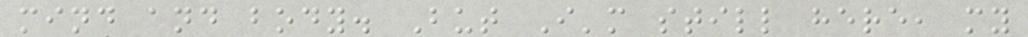mind and body. But I'm still here, my
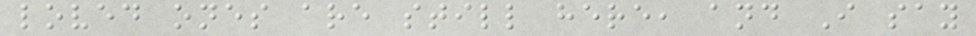loved ones are still here, and I say
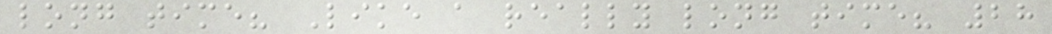long time? Like a really long time? 28
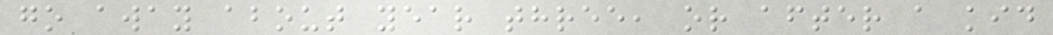go away about year three, or after a kid
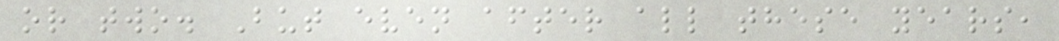or two. But even after all these years,
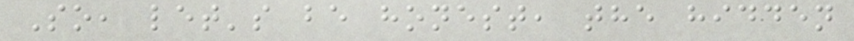So, let's be honest, the hidden
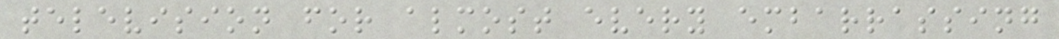television for almost every embarrassing
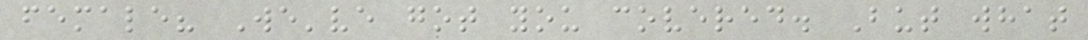female? We've got you covered. But what
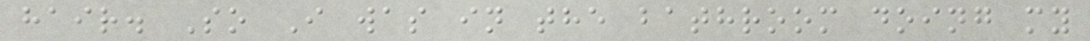hair. So I was in the bathroom doing my
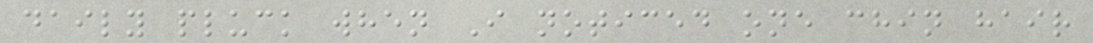daily pluck when I noticed one chin hair
